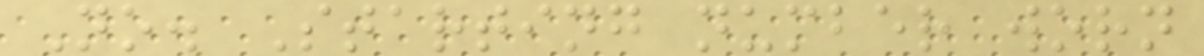No. Starting number worn
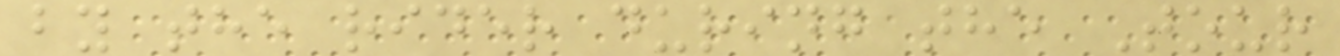by the rider during the Tour
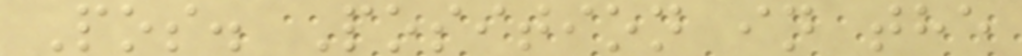Pos. Position in the
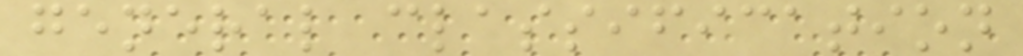general classification
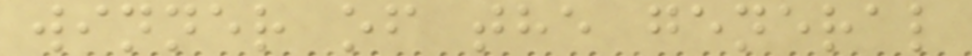winner of the general
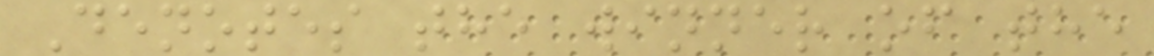Denotes the winner of the
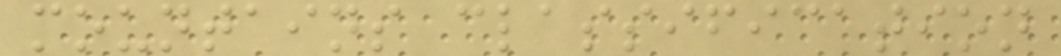mountains classification
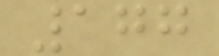177
